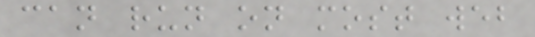can run on most web
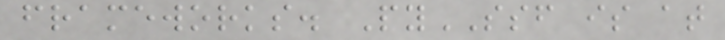frameworks. PySSF is at
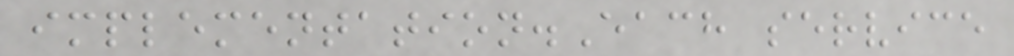implementation.Each service
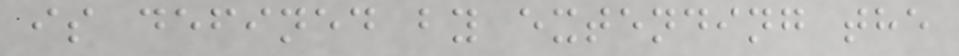is defined by extending the
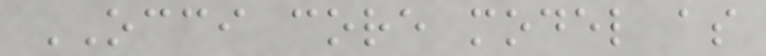OCCI core model as
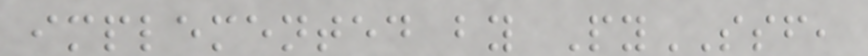implemented by PySSF,
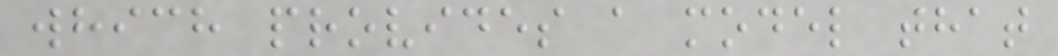which provides a model that
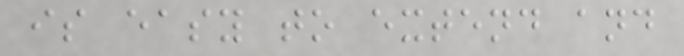is easy to extend and
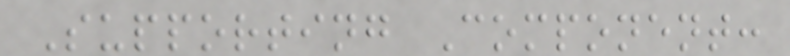Supporting Component:
